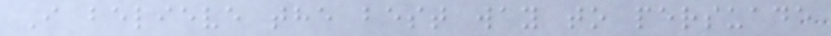I believe the best way to persuade
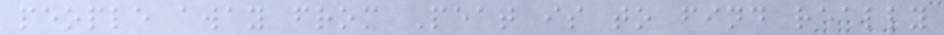people away from Peat is to find really
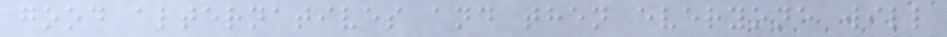good alternatives and then everyone will
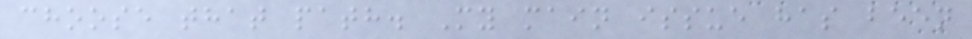choose that path. My main issue has been
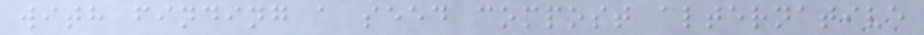with finding a seed compost alternative
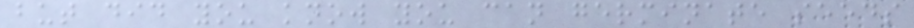but did you know you can germinate seeds
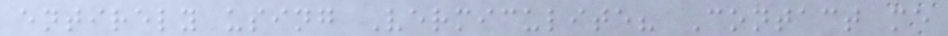entirely using Vermiculite? Contact me
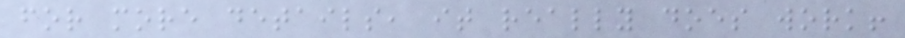for more details, it really does work!
